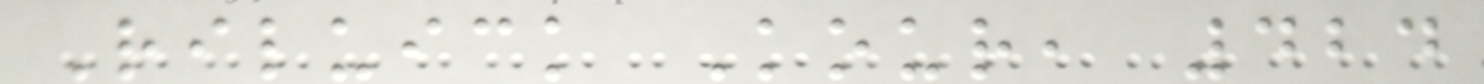Riluick Kour, 424
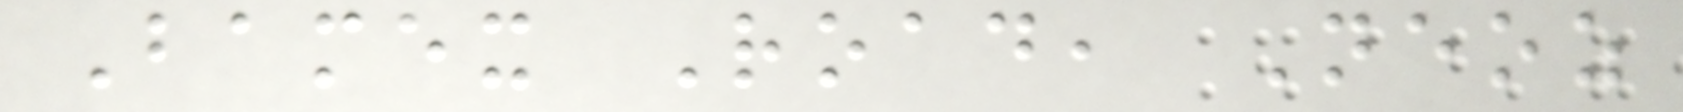Bamex Road, Neoz
